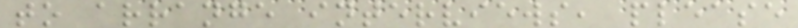to arrange interviews, please
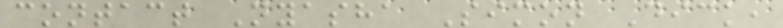contact Nyasha Simon Dick,
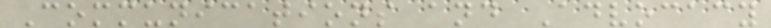Communications and Advocacy
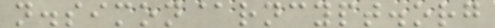n.simon@rncypt.org
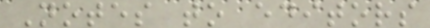Notes to editors
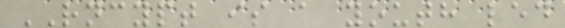RNCYPT is a youth led
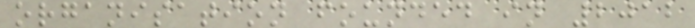organisation founded in 2012
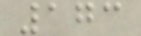173
